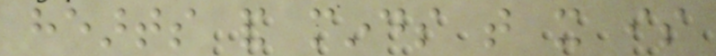hearts and minds that it is
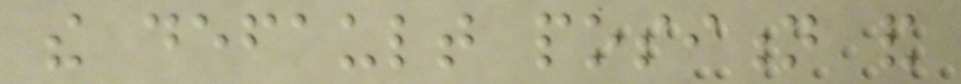the default position and
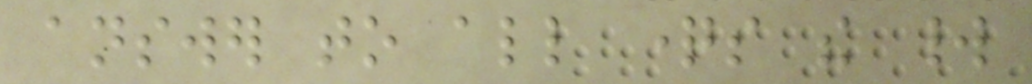answer to all questions the world
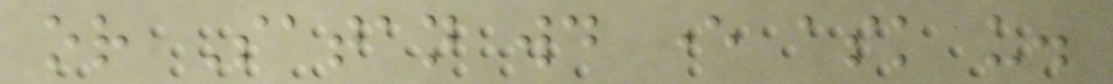or Satan would ever ask us.
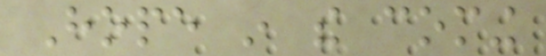Hope in the coming
